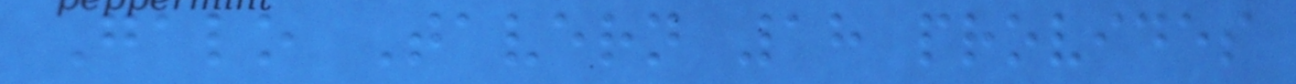Galo Tavern 18 provides
